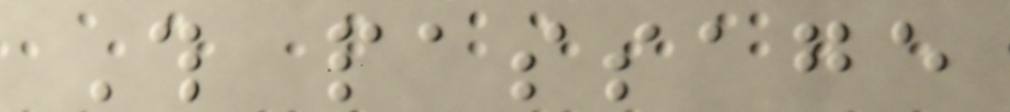This passage
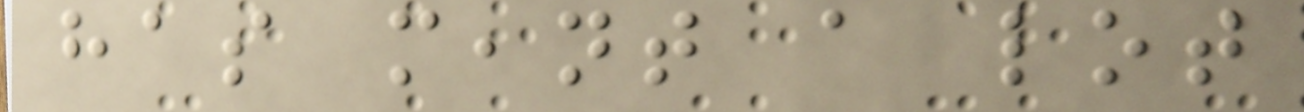has meant a lot
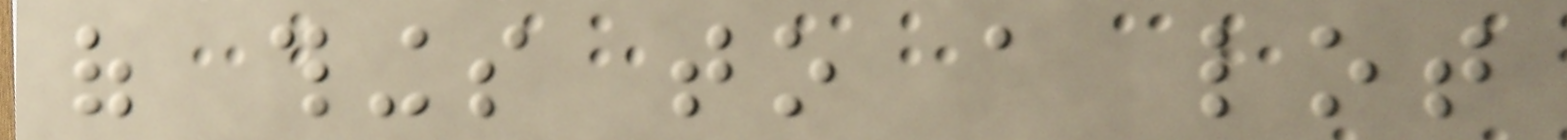of things to a lot
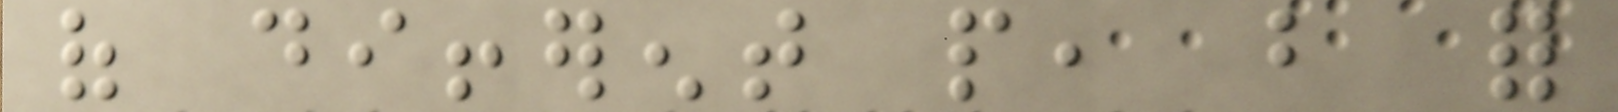of different people, but for
